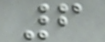6
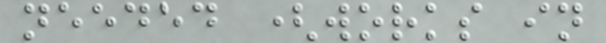needed (works in
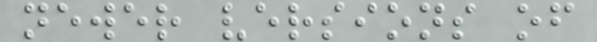newer versions of
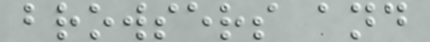browsers and
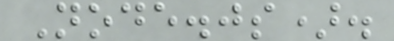Node.js).
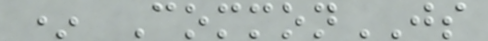* CommonJS
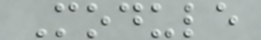Module
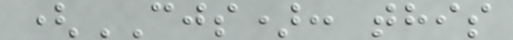(CJS): this
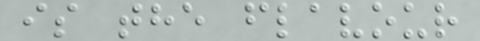is the flavour
